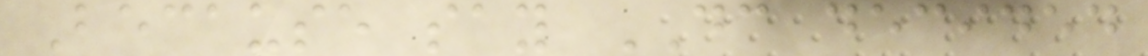Because say DC decided
